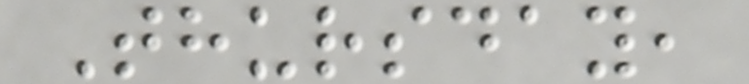Thursday,
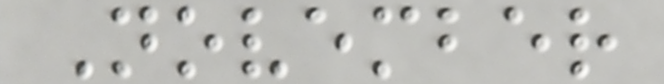November
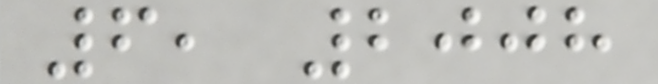6, 2008
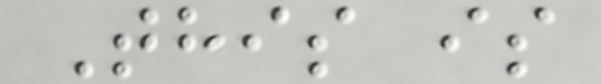This is
